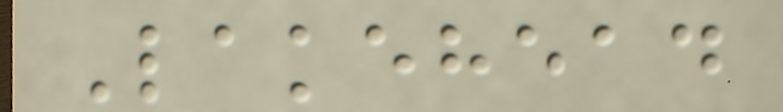Lakehead
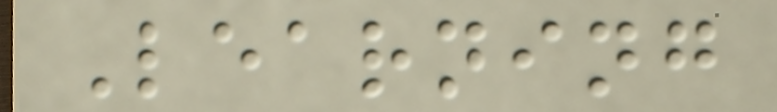Learning
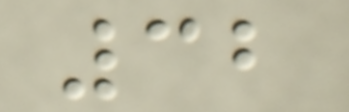32
